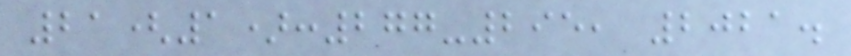21(1):277-295, 2021.
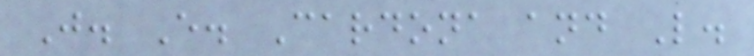J. E. Cardona and L.
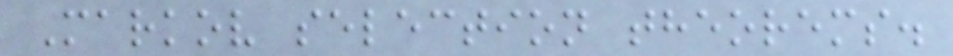Markov selection theorems.
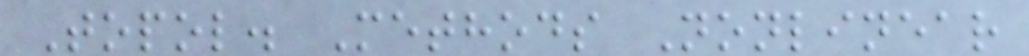Topol. Methods Nonlinear
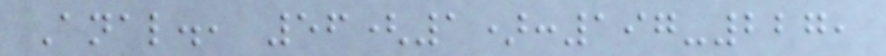Anal., 56(1):197-227,
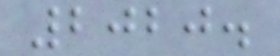2020.
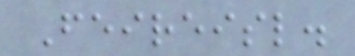Feireisl.
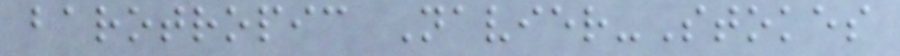barotropic Navier-Stokes
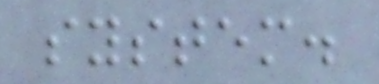system.
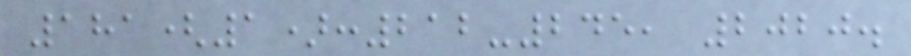181(1):212-245, 2020.
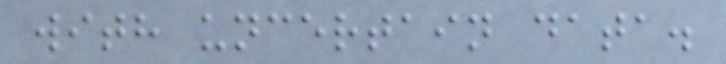with uncertain data.
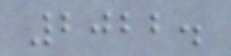2022.
